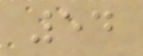54
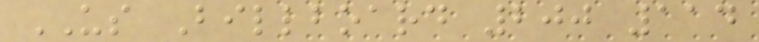US Billboard 200 114
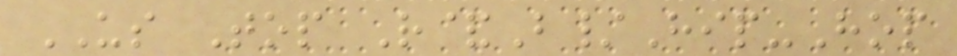US Top R&B/Hip-Hop
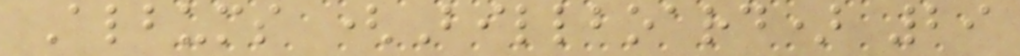Albums (Billboard) 29
